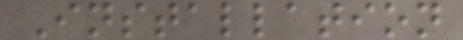Installation
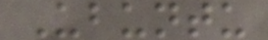Ubuntu
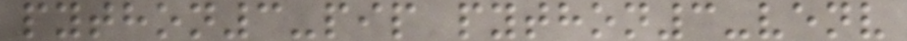python3-pip python3-venv
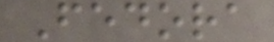Fedora
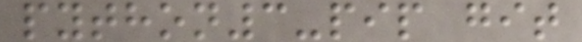python3-pip git
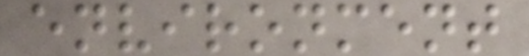environment
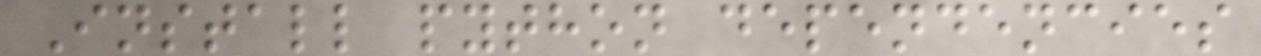Install python dependencies
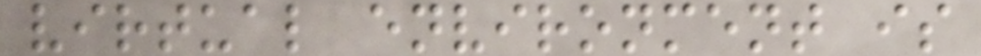virtual environment is
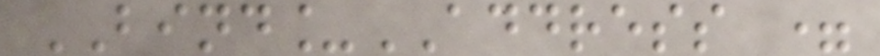BIND_ADDRESS =
